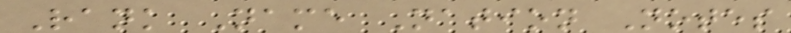Rank Name Nation Notes
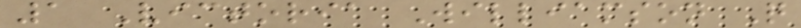1 Victoria Williamson Q
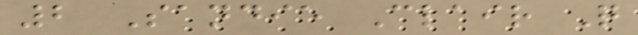2 Sandie Clair Q
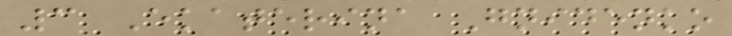3 Ekaterina Gnidenko
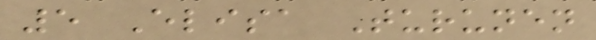5 Elisa Turunen
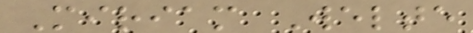Miriam Welte
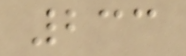233
